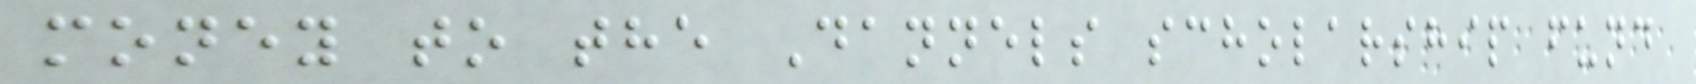money to the Dannels scholarship fund
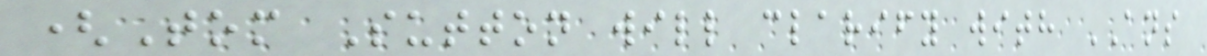(Tom Sutton will clarify with ANS
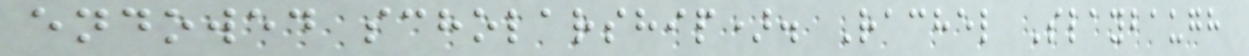endowed scholarship). Rachel Slaybaugh
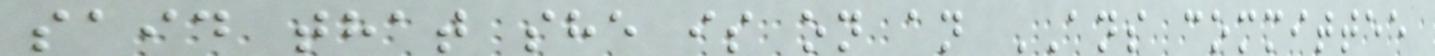said that she is on an ANS committee
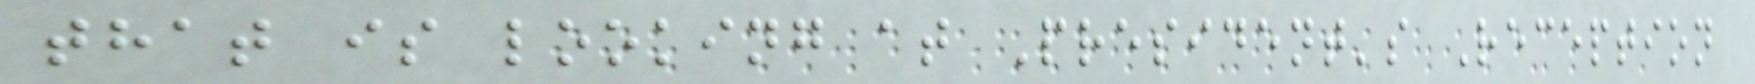that is looking at President's Reception
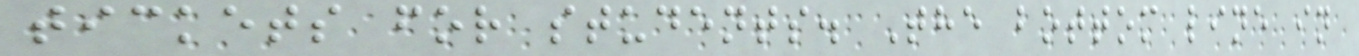tickets for students. The bottom line in
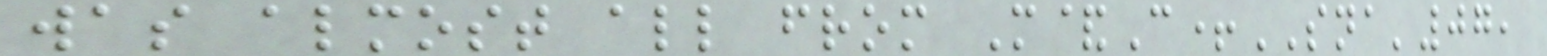was almost all from M&C+SNA'07,
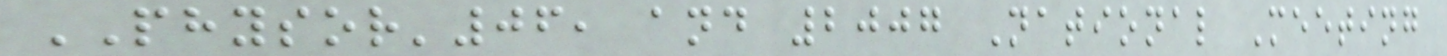PHYSOR'06, and 2007 National Meeting
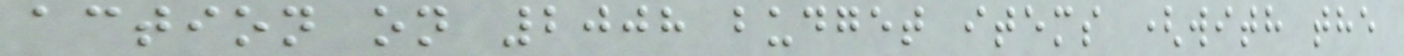action on 2008 budget items (with the
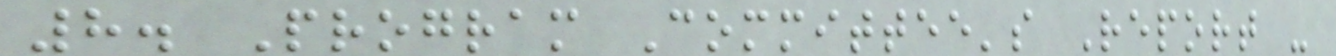8. Program Committee's Report -
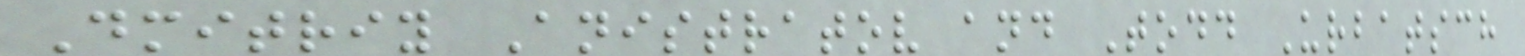Dmitriy Anistratov and Todd Urbatsch
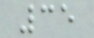35
